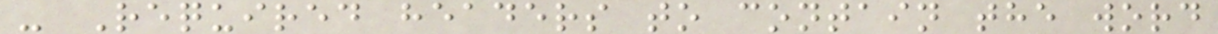- Required headers to contain the word
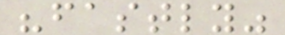"fastly"
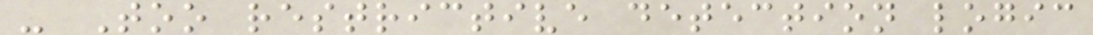- Too restrictive detection logic
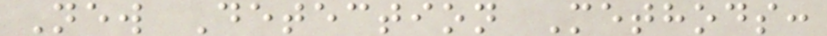New Detection Methods:
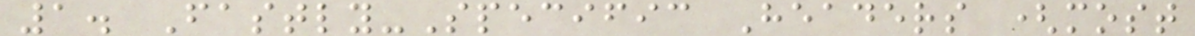1. Fastly-Specific Headers (most
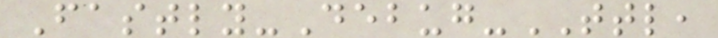Fastly-Debug-TTL,
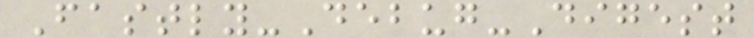Fastly-Debug-Digest
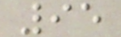95
